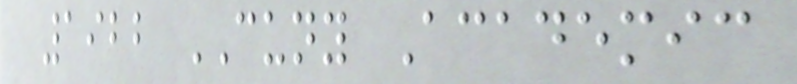1922 CUNY Academic
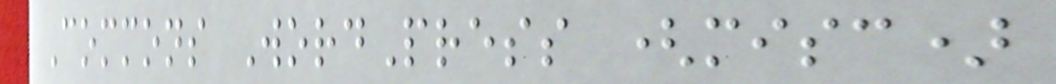Commons WordPress (misc)
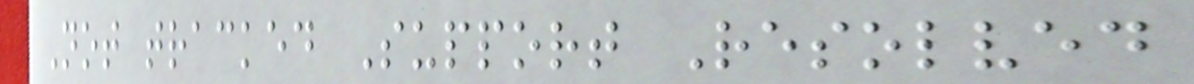Not tracked Support Resolved
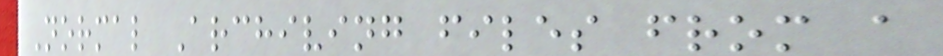Normal Archiving files from a
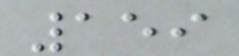159
